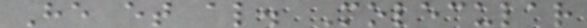He et al. Molecular
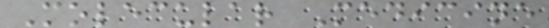Molecular Medicine
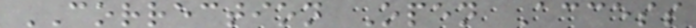CORRECTION Open Access
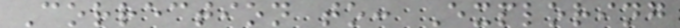Correction to: Exploring
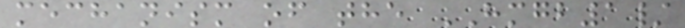mechanism of the HMGB1/
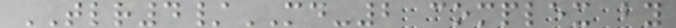TLR4/MD-2 complex by
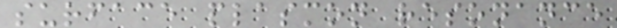surface plasmon resonance
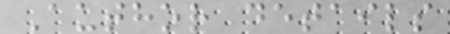Author details
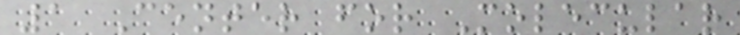1 Center for Molecular
